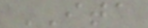ITA
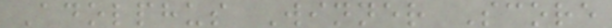Adolphus Winner Score
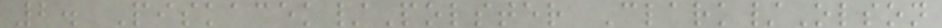2. Piskacek/Polster Clark/Olson
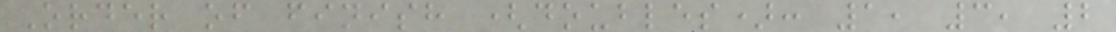Order of finish (doubles): 1, 3, 2
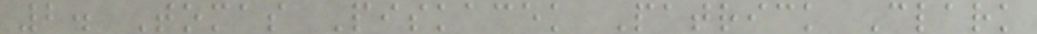2. Tomas Piskacek Patrick Clark
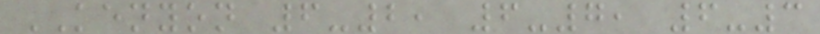KENYON 6-2, 6-7, 6-3
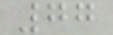77
